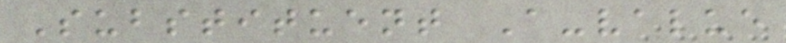Substituent A-value
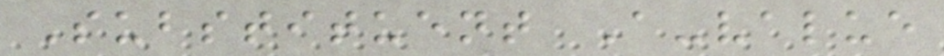Substituent A-value
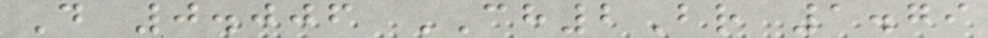D 0.006 CH2Br 1.79
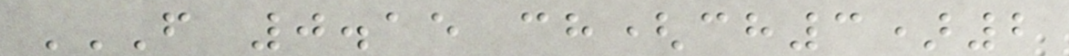F 0.15 CH(CH3)2
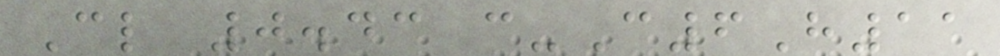Cl 0.43 c-C6H11
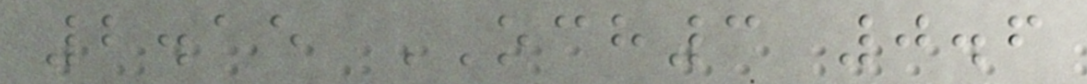2.15 OCH3 0.6
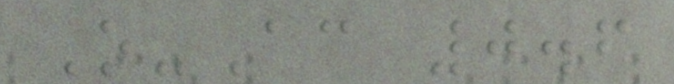O-Ac 0.6
